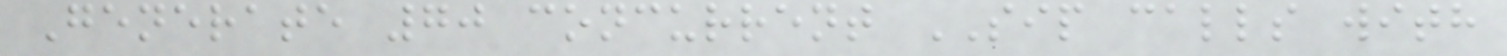Generate 70 concurrent SIP calls with
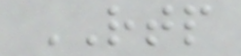RTP
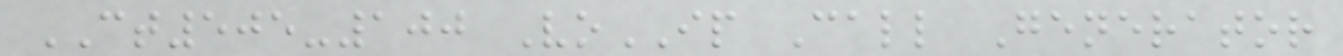CT505-100 VoIP Call Generator
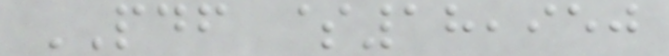PDF $18,950
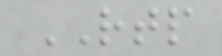RTP
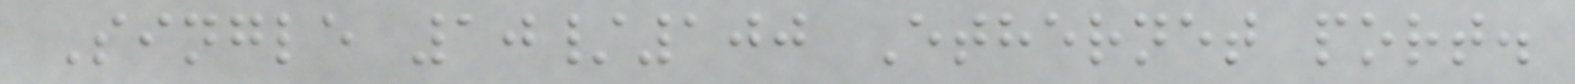Single 10/100 Ethernet port.
